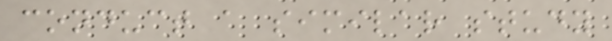conduct a similar study
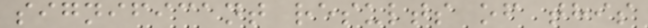significant results of this
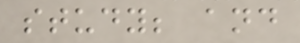study; and
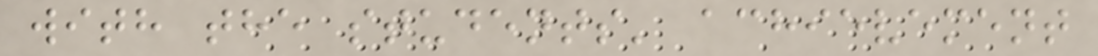with the students' achievement
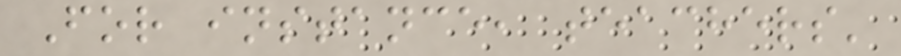For instance, teachers'
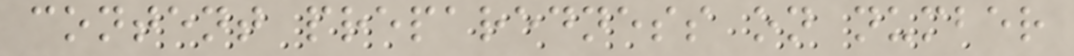content preparedness on number
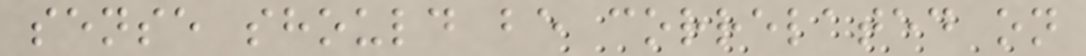sense should be correlated on
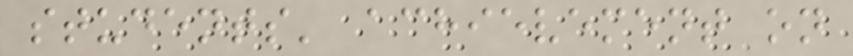students' achievement on
